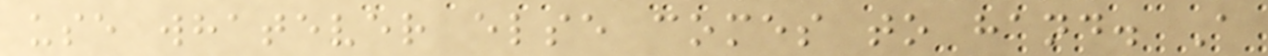use whatever else comes to hand. A
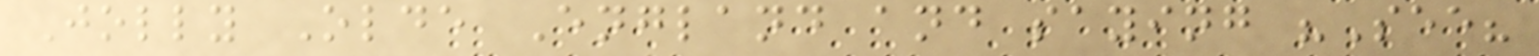Jolly Olde England and saying "See?
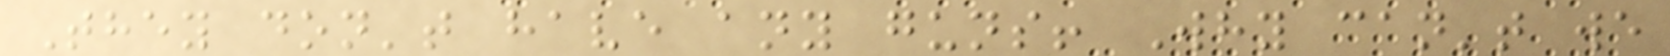They don't have any guns! Why can't we
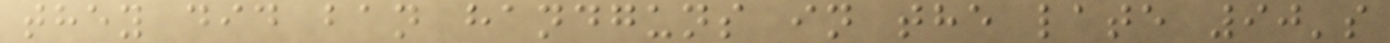they did ban handguns in the late 90's
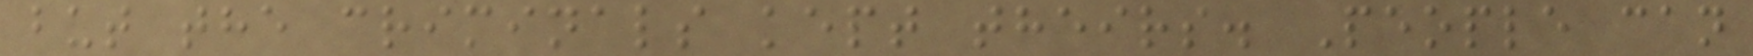but the criminals kept theirs. People can
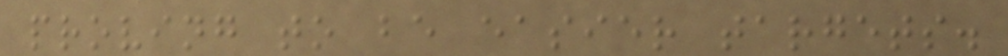proving to be easier targets.
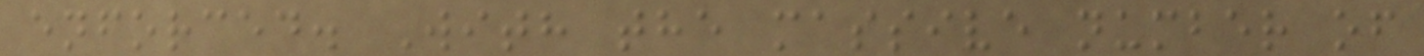enforced. With the massive number of
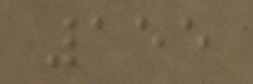155
